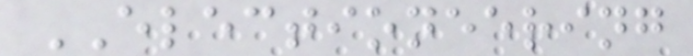ELECTIONEERING
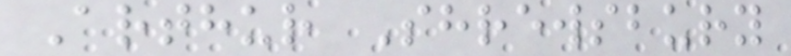Arthur Shrewsbury
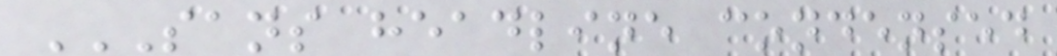SANS HEADLINE CONDENSED
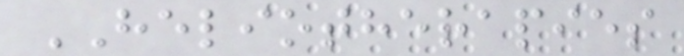HELIOTHERAPIES
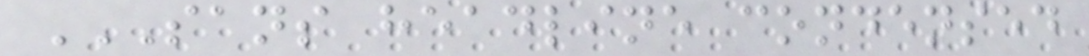SANS HEADLINE CONDENSED
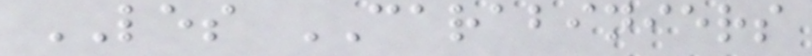LES CARABINIERS
